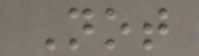Not
